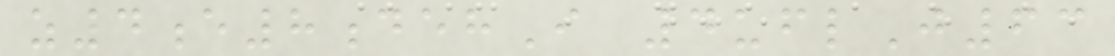z4e8dehI 4uflJ63
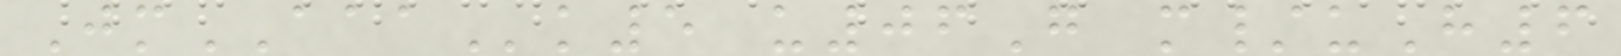JmAAAk5 u06G m/uH6
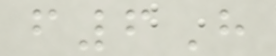f6H
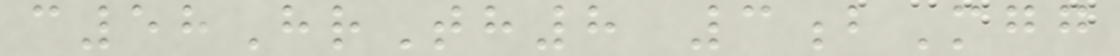c58HrTh8 3bMgg
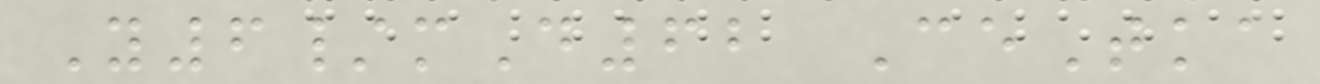Y6/mD62 CeTka
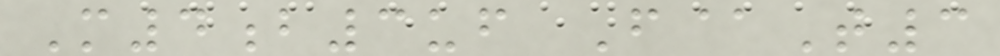M4b3uf F@T3
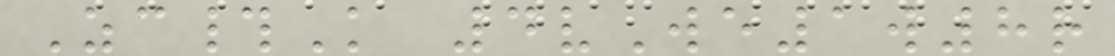Zc#K 4vWe1w8r
